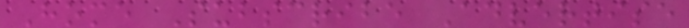Home Subscribe Advertise
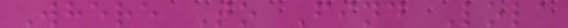Where To Find Lola
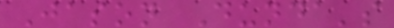Jason Dunda's
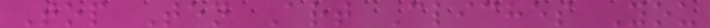Top Ten Art Cliches You
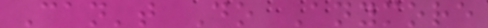Can't Do Anymore
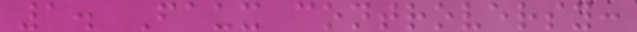1. Faux controversy:
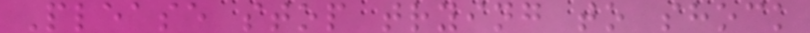Please stop trying to shock
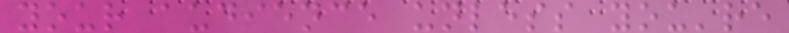your audience unless you're
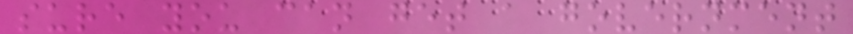sure you can get a government
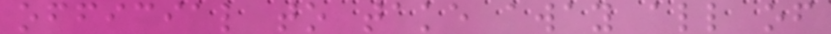official to take away all of
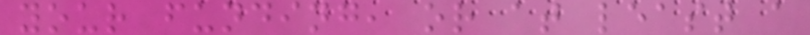your funding, or at least a
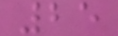25
